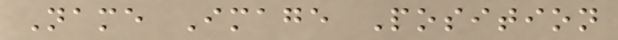Name Image Position
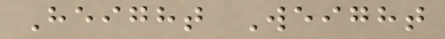Height Weight
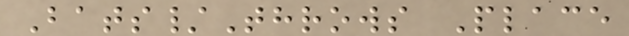Bats/Throws Place
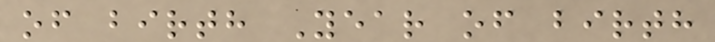of birth Year of birth
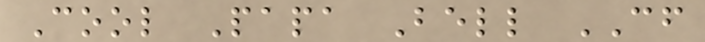Cool Papa Bell CF
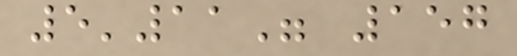5'11" 157
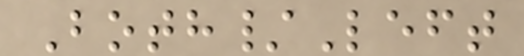Both/Left
